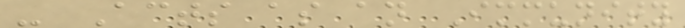- Acts as an Immunity
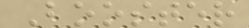Booster
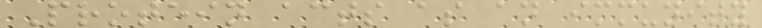Protein acts as an immunity
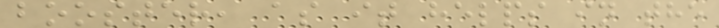booster, as it helps in the
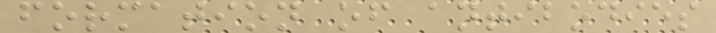formation of antibodies
